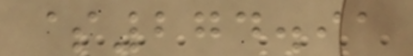$274.91
